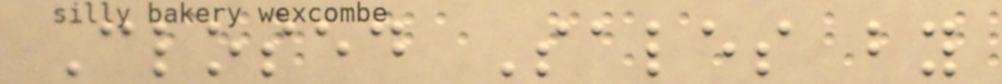Closed Sales by
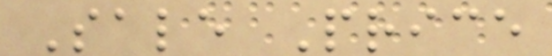Sale Price
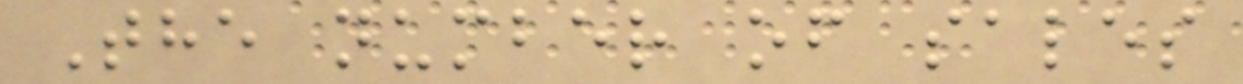The number of sales
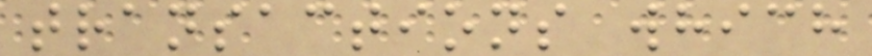transactions which
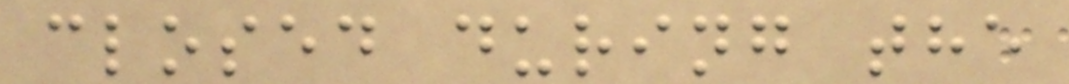closed during the
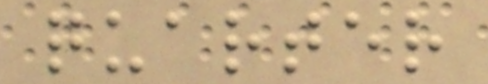quarter
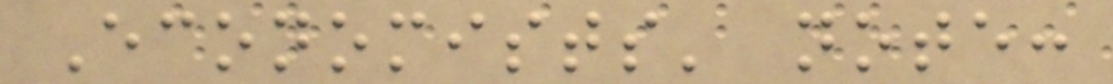Economists' note:
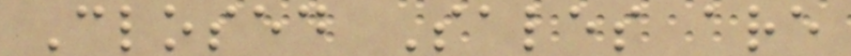Closed Sales are
